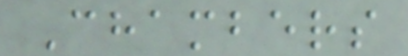Chambers
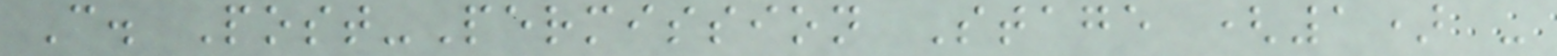C. Post-Permission Stage (1) -
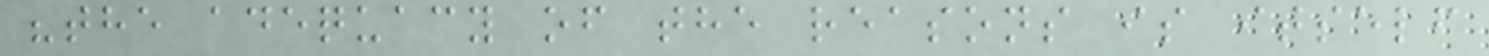"the adequacy of the reasons is itself
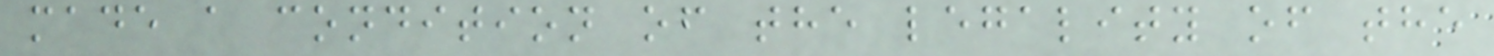made a condition of the legality of the
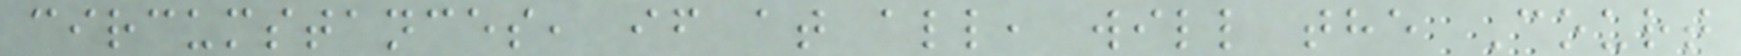circumstances, if at all, will the Court
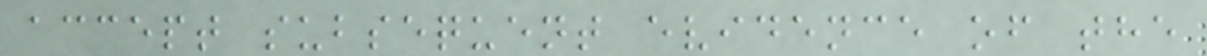accept subsequent evidence of the
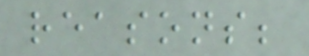reasons;
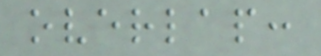overlap:
